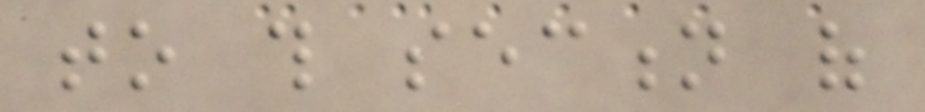to this section of
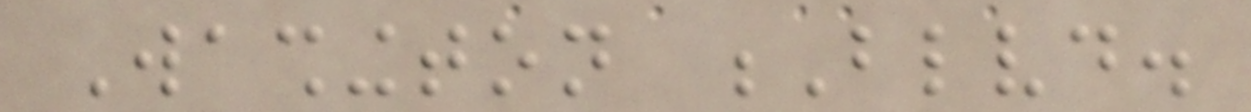Washington Blvd.
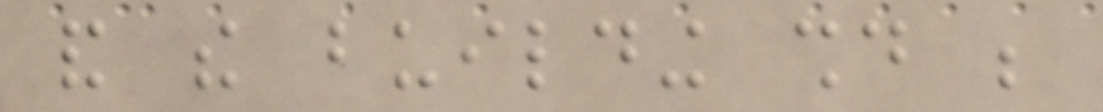and the building should be
